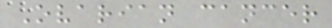Ovarian cancer
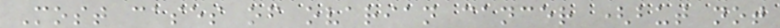Most cases of ovarian cancer (but not
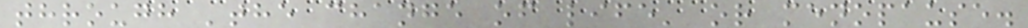through 'the change of life' or menopause.
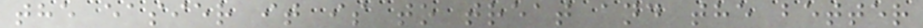the easier it is to treat and the better
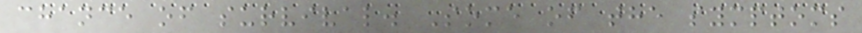chance of survival. Some of the symptoms
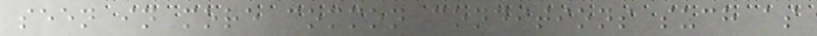seen in more common conditions such as
